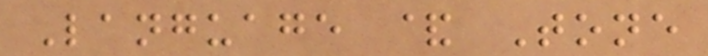Language & Tone
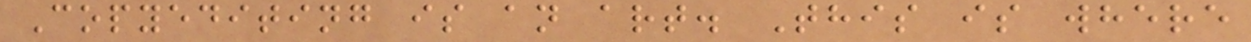Copyediting is an art. This is where
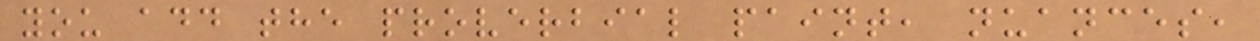you add the proverbial paint, nuances,
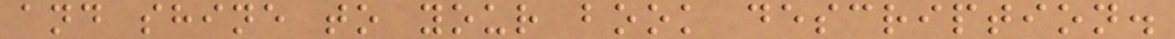and shine to your book description.
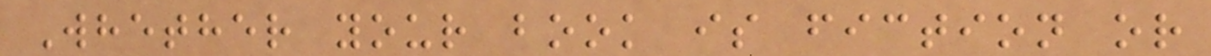Whether your book is fiction or
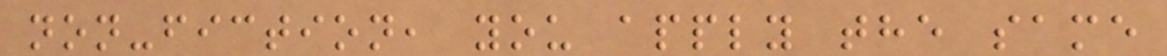non-fiction, you apply the same
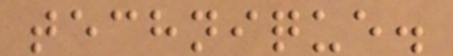technique.
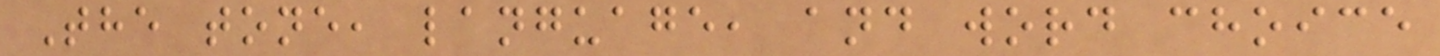The tone, language, and word choice
